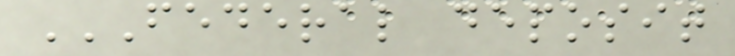FEDERAL DEPOSIT
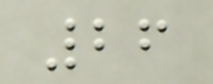26
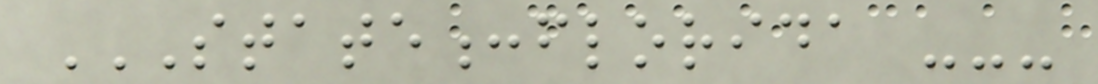STATE:FLORIDA ---
